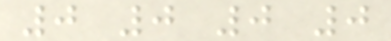0 0 0 0
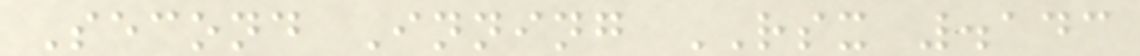Second Inning RSX .143
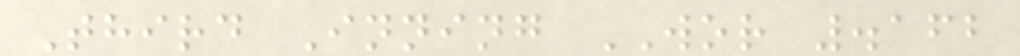Third Inning WOR .162
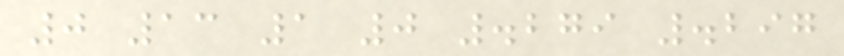0 13 1 0 .279 .297
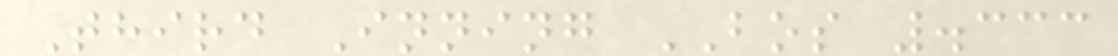Third Inning BOS .333
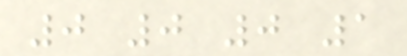0 0 0 1
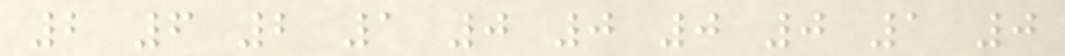2 6 2 1 0 0 0 0 1 0
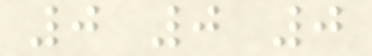0 0 0
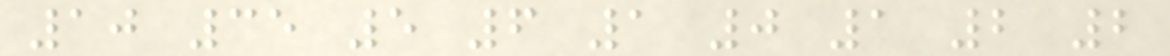10 35 5 6 1 0 1 2 2
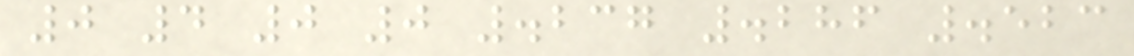0 4 0 0 .237 .286 .523
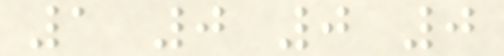1 0 0 0
